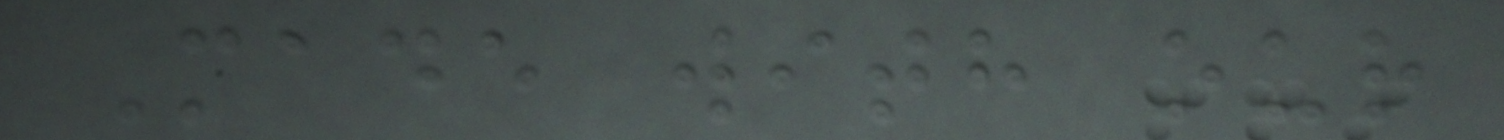Made with our
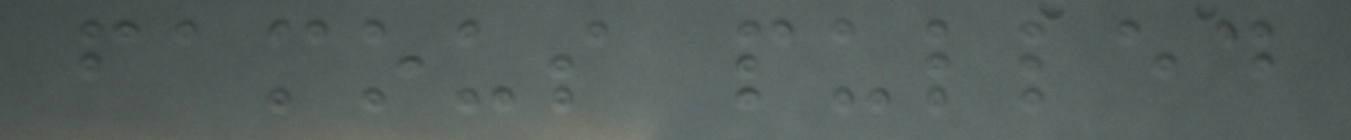famous pulled
